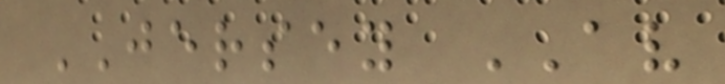JERSEY AV
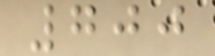700
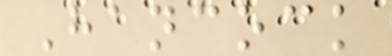Hancock
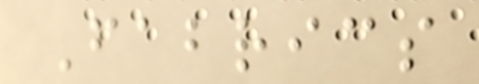Fabrics
